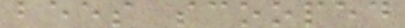bees scooped
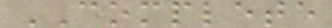COMPLETE
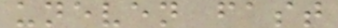uneven fast
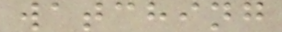watching
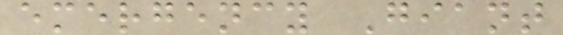emergency Giant
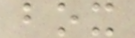box
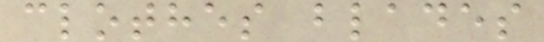clothes blades
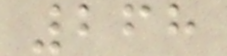268
